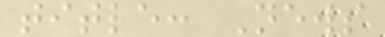title: News
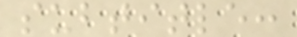subtitle:
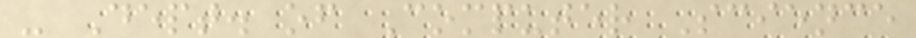- Dept. of Computer Science
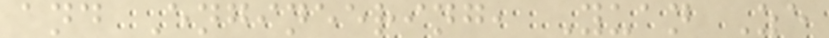and Engineering, Yuan Ze
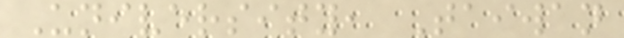University, Taiwan
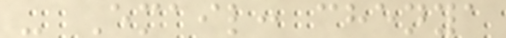- Email: chenya
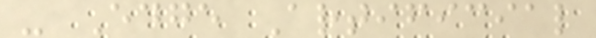- Edge Artificial
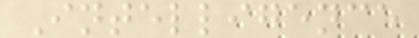Intelligence
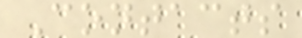Contacts
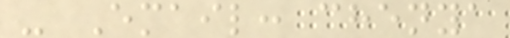- Email: chenya
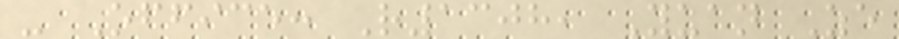- Office: R1308, Yuan Ze
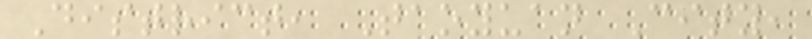District, Taoyuan City,
